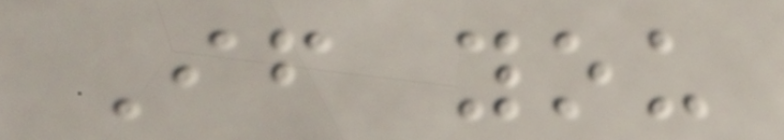If you
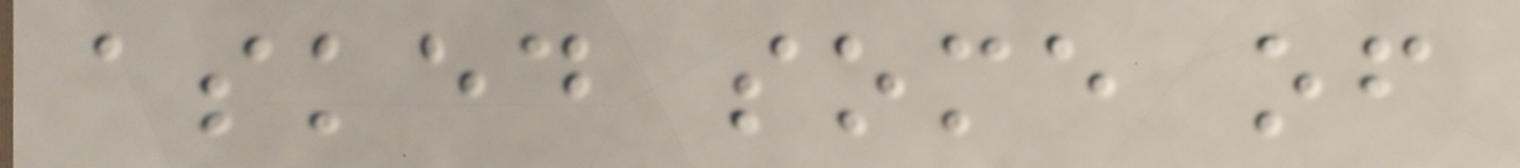asked some of
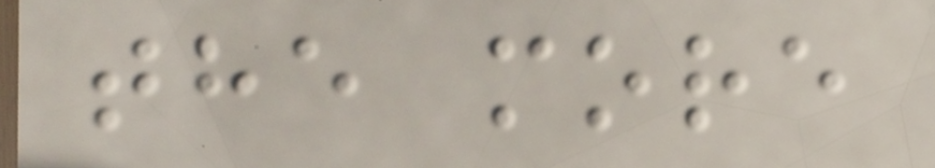the more
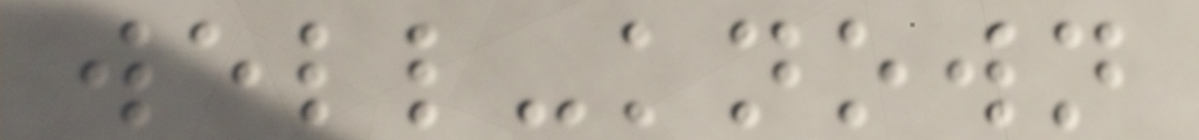well-known
